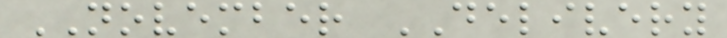NOVEMBER DELIVERY
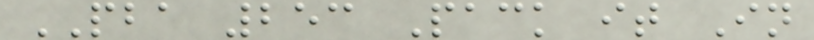PBA 253 Pack it In
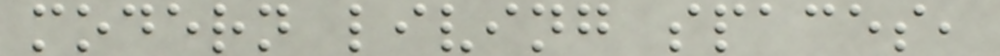modern living spaces,
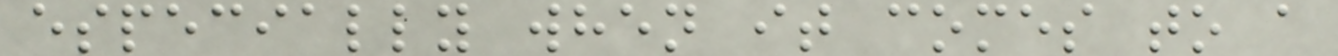especially when it comes to a
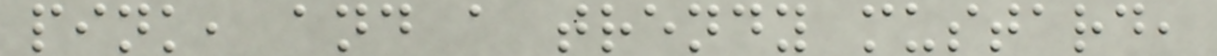pink, and a trendy mustard,
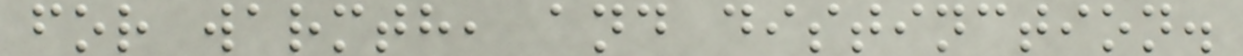for warmth, and distinction.
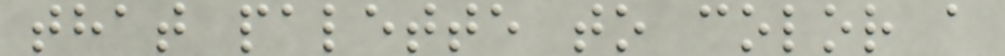that palette to color a
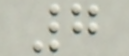7
